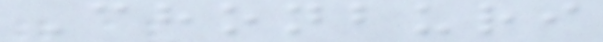Chonburi
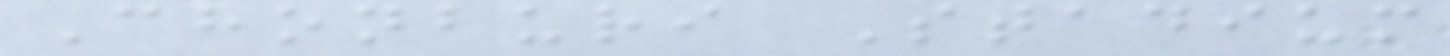Chonburi Stadium
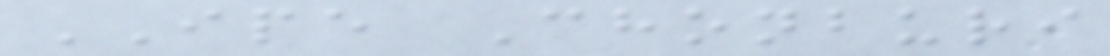IPE Chonburi
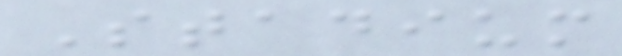Stadium
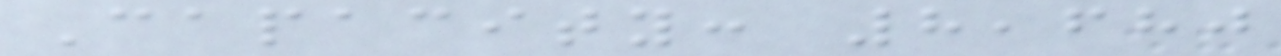Capacity: 8,680
